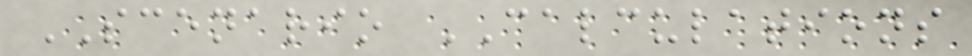SCENARIO CALCULATIONS
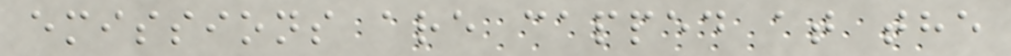emissions are capped at the
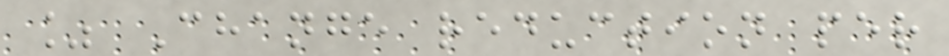% Change reduction per
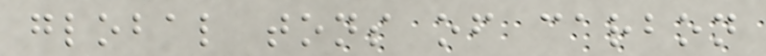global tons of carbon
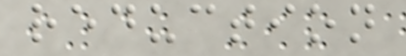reduction
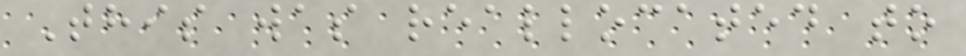This was reallocated to
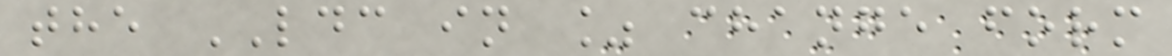the LDC in % change form
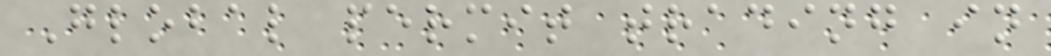Global permit trading in
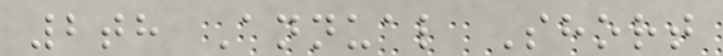2th Annual Short
